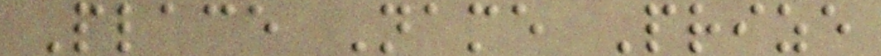Place Name Prize
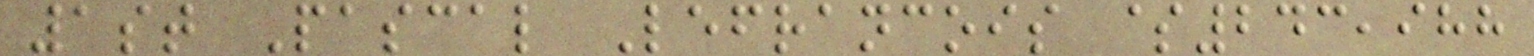1st Pascal Lefrancois $243,988
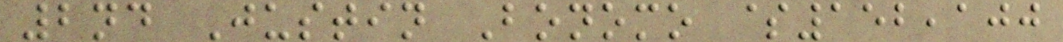2nd Justin Bonomo $152,100
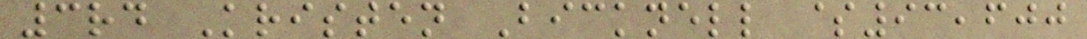3rd Kristen Bicknell $93,600
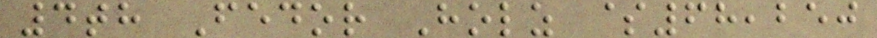4th Fedor Holz $68,250
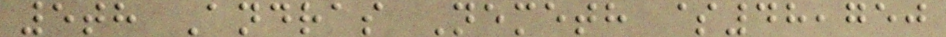5th Andras Nemeth $48,750
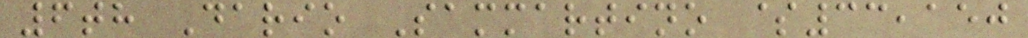6th Dario Sammartino $33,150
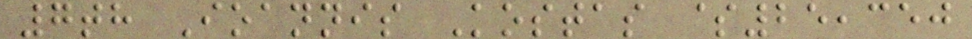7th Ioannis Kostas $25,350
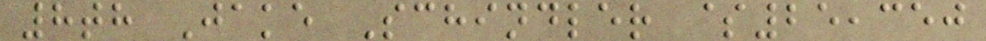8th Jake Schindler $25,350
